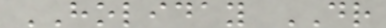HOLIDAY DR
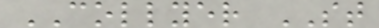COLLYER ST
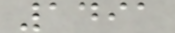1491
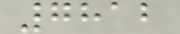7812
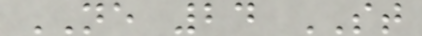NE 24 ST
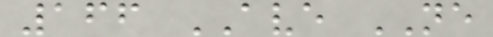166 AVE NE
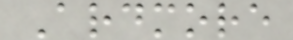Ardmore
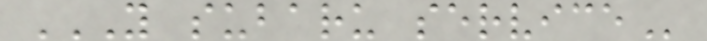Y SUBARU SERVICE
